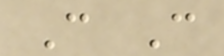C C
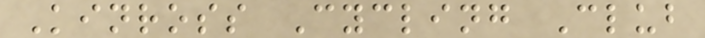Kinross Cycling Club
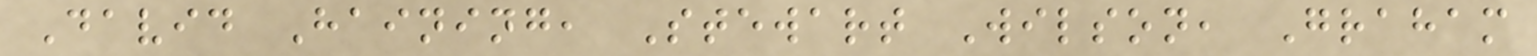David Haining, Stewart Wilson, Graham
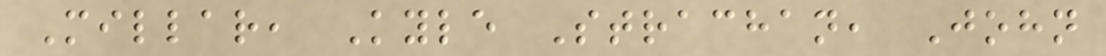Millar, Kyle Strachan, John
